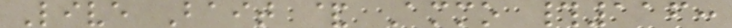Live Bait & Ammo #116:
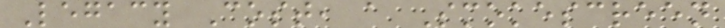Legacy Cost, a Smokescreen
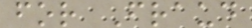for Fraud
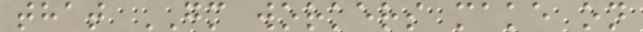that GM workers make on
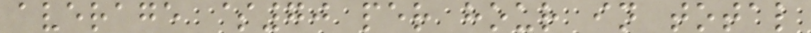average $70 per hour in total
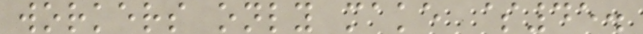workers only make $45.
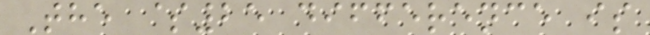The $25 difference is
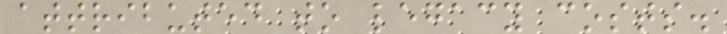attributed to legacy costs.
